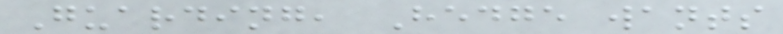Guarding, Hedge wants
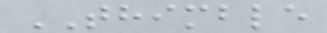THIMBLE
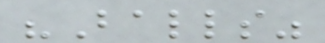"Balls"
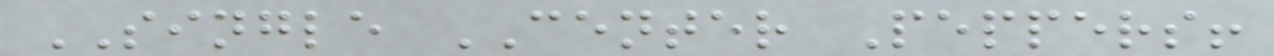SINGLE CENTER Peppers!
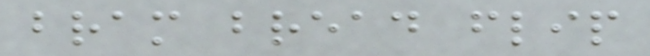bram bread flip
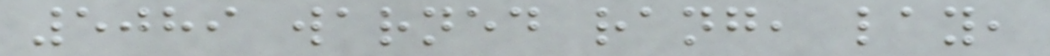5089 warned rang, lay,
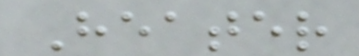Heater
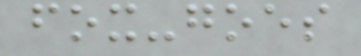fox-goes
